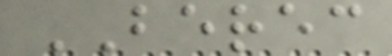BEREC
